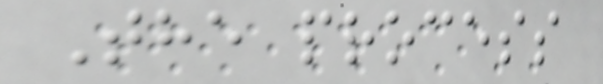The process
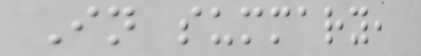In summary,
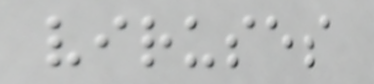viruses
